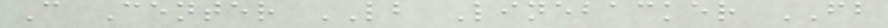C Center LB Linebacker FB
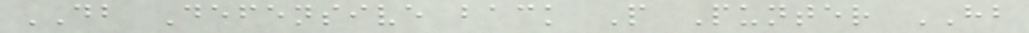DB Defensive back P Punter HB
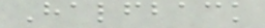Halfback
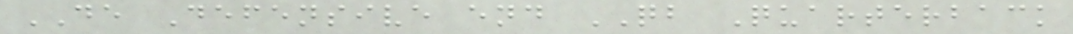DE Defensive end QB Quarterback
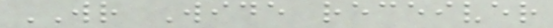WR Wide receiver
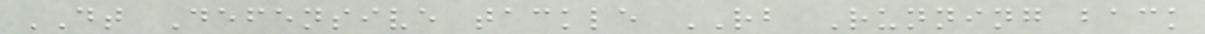DT Defensive tackle RB Running back
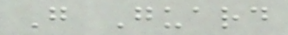G Guard
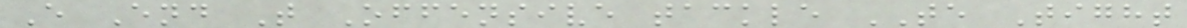E End T Offensive tackle TE Tight
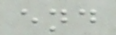end
